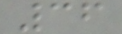36
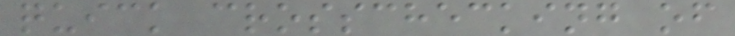quick crosschecking of
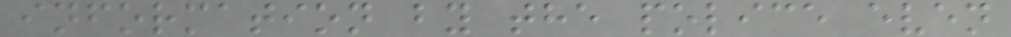information by the police even
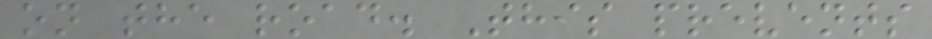on the road. This prevents
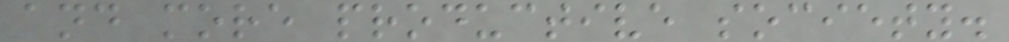and more productive society.
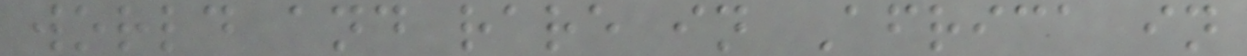world and rare in Africa in
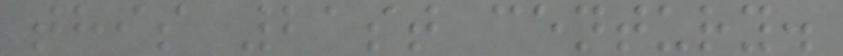this 21st century.
